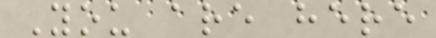You are here
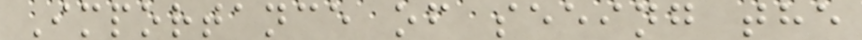Importance of seeing the
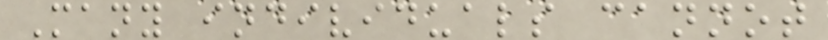Many individuals cannot
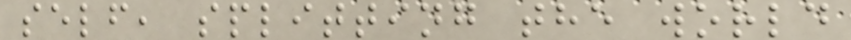self, splitting the world
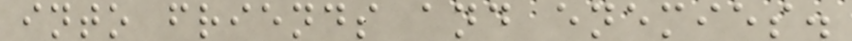into friends and enemies.
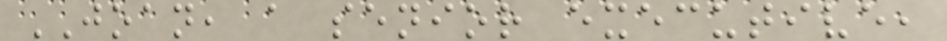JOAN, a senior executive,
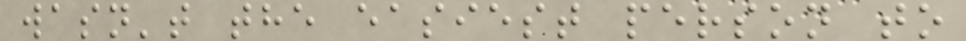wasn't the easiest person to
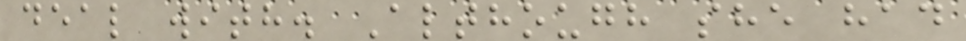deal with. Although she had
